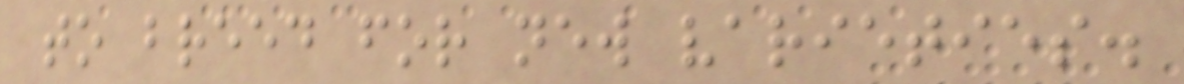to breed for new varieties.
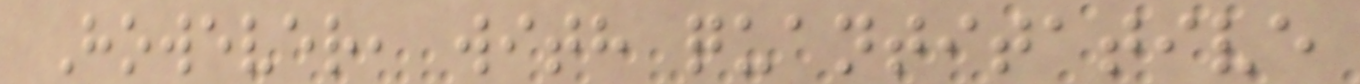However, with quantitative
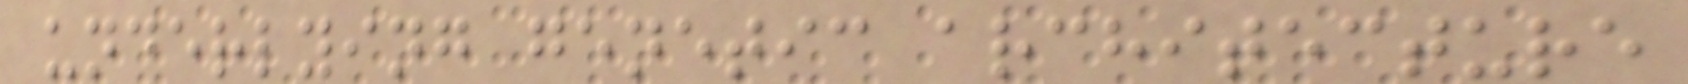underlying genetic architecture
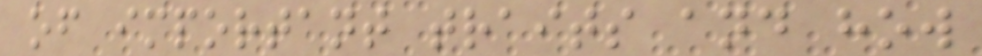of important traits and how
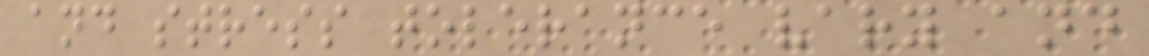and stress tolerance vary and
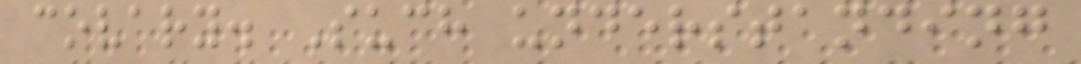covary. Such understanding
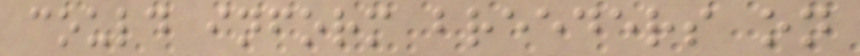could inform breeders on
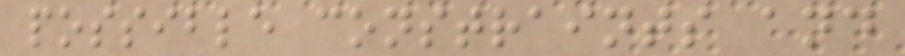possible constraints and
